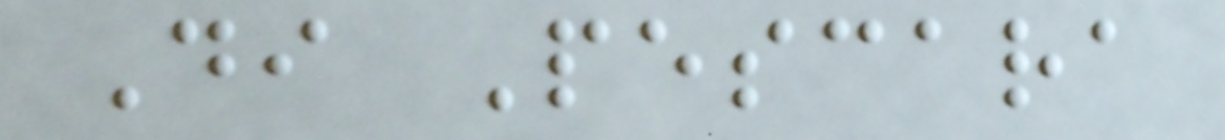Di Pescara
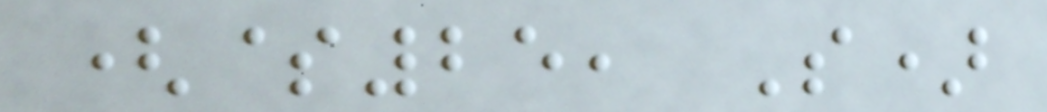($25, S)
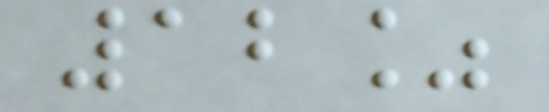12%
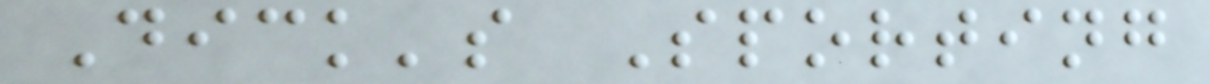Dick's Sporting
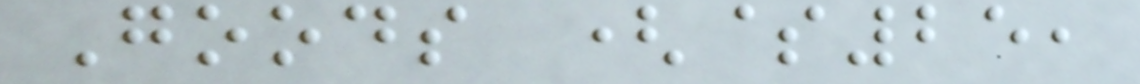Goods ($25,
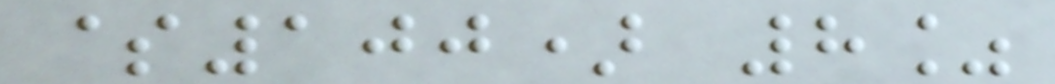$100) 8%
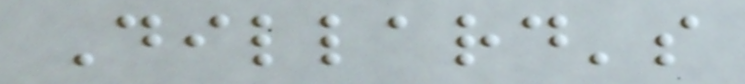Dillard's
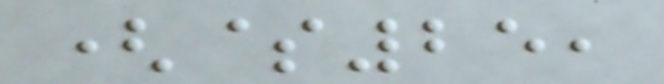($25,
